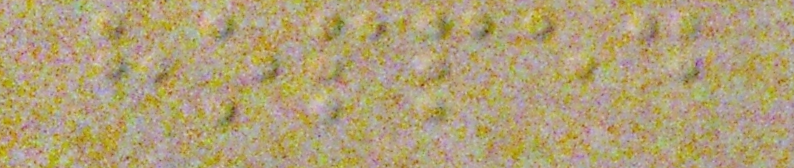hopped
